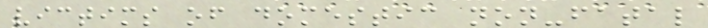victims of domestic non-fatal
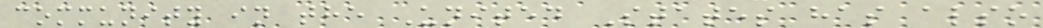community in the United States has also
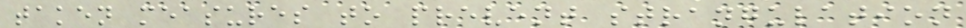taken measures to prevent strangulation
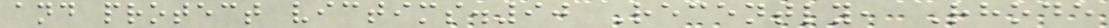and protect victims.90 Recently, Rhode
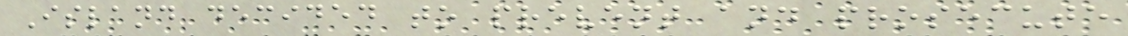Island decided to prevent and prosecute
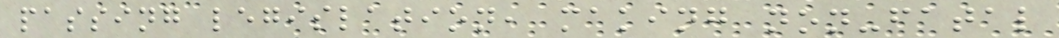passing legislation, making non-fatal
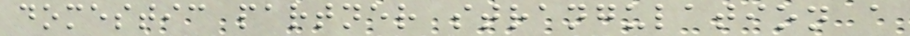domestic partner strangulation a
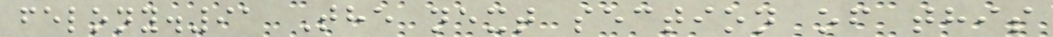felony.91 The next section of this
